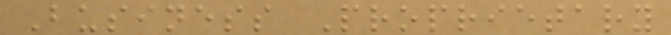Business Proprietary
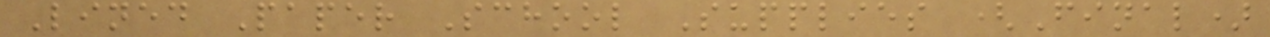Lined Paper School Supplies (Final)
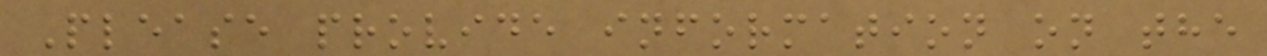Please provide information on the
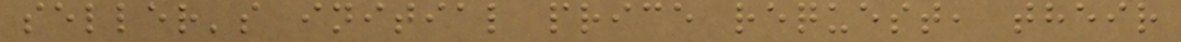seller's initial price request, their
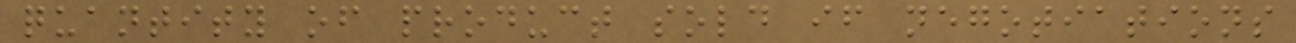quantity of product sold if negotiations
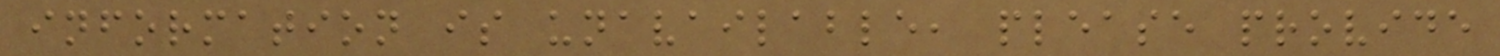information is unavailable, please provide
